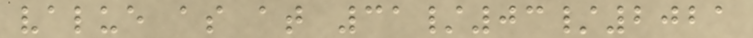value as at 31/03/2021
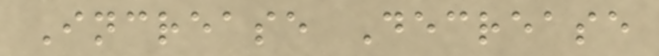Increase Decrease
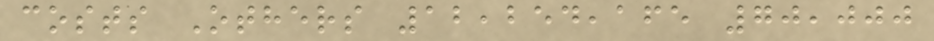costs Others 12,254,165 70,000
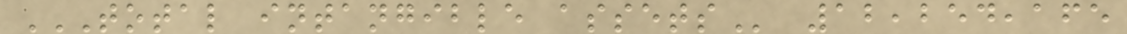TOTAL INTANGIBLE ASSETS 12,254,165
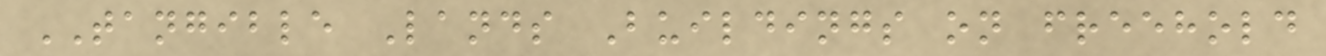TANGIBLE Lands Buildings on freehold
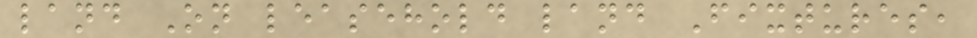land On leasehold land Fixtures,
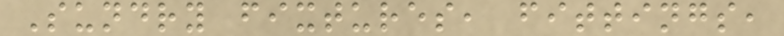Sundry fixtures, fittings,
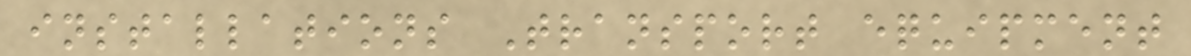installations Transport equipment
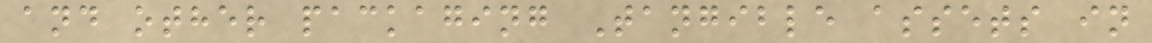and other packaging Tangible assets in
